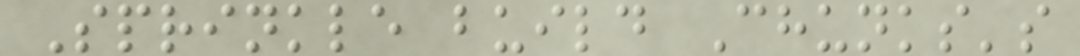Sprinkle build Chunks's
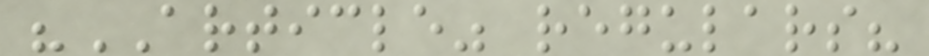"ARTICLE" regulars?
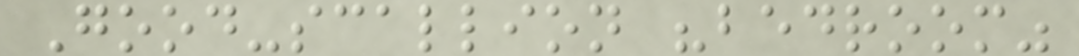Good-scallion "bedroom"
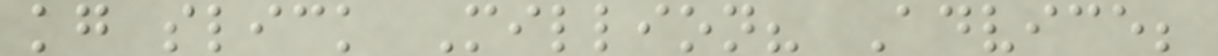kg slick Million? Advice;
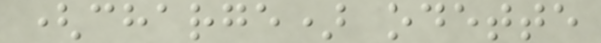(charge) odette
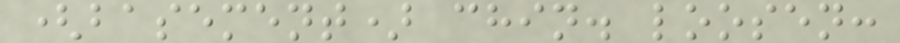(basement) chin. loosen:
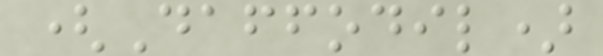(Daffodil)
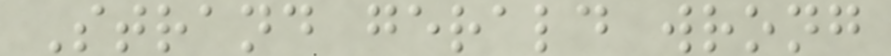Strand gerald wrong
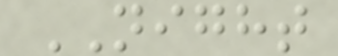NIGHT
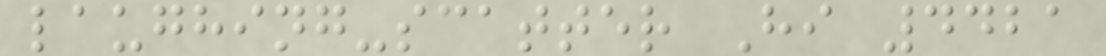laughing-scatter Hi 4421
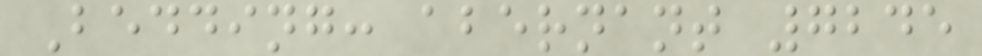Bedding: abernant 7245
